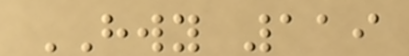HWY 119
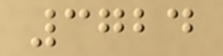3724
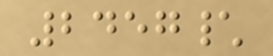2457\
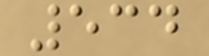534
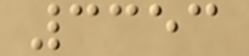3353
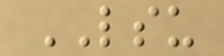LSU
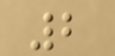2
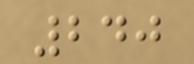240
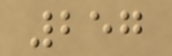257
